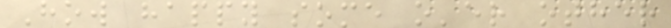How happy some o'er other
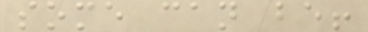some can be!
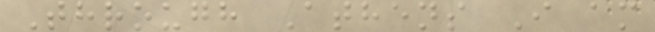Through Athens I am
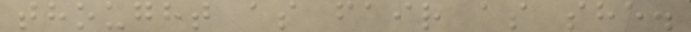thought as fair as she.
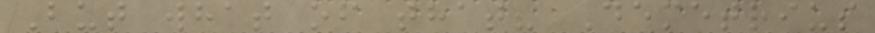But what of that? Demetrius
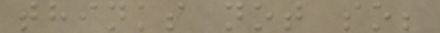thinks not so;
